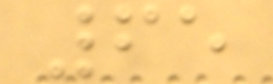65
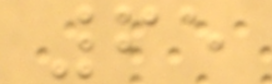65
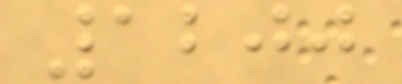1200
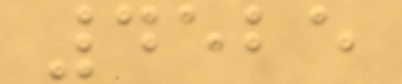4525
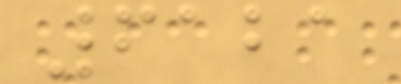6121
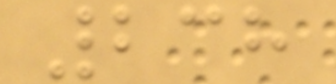238
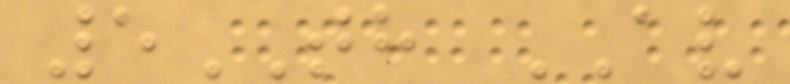5TH AV
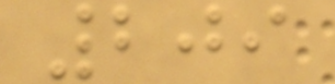209
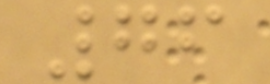76
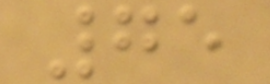75
